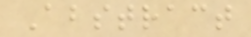Abstract
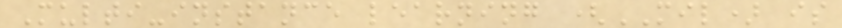Multi-instance learning (MIL) is
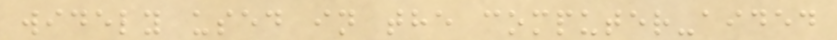widely used in the computer-aided
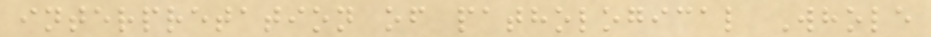interpretation of pathological Whole
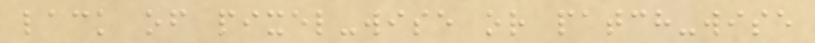lack of pixel-wise or patch-wise
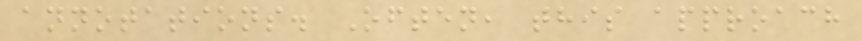annotations. Often, this approach
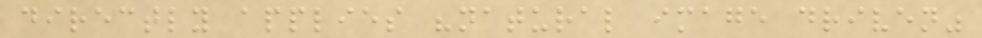directly applies "natural image driven"
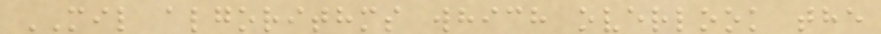MIL algorithms which overlook the
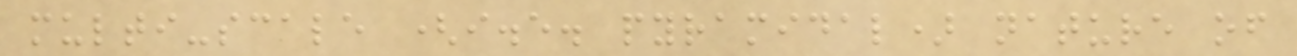multi-scale (i.e. pyramidal) nature of
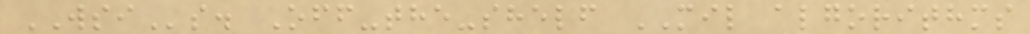WSIs. Off-the-shelf MIL algorithms
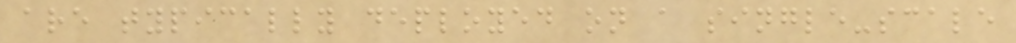are typically deployed on a single-scale
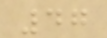47
